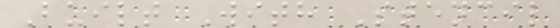Built With Stencil
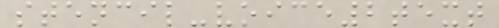stencil-voice2text
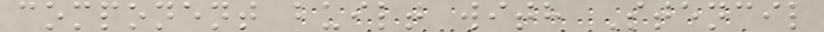component built with Stencil
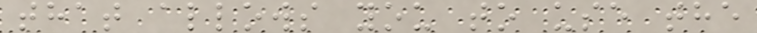that allows you to use the
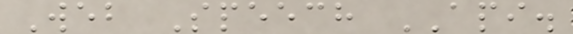Web Speech API.
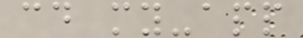cd my-app
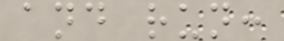and run:
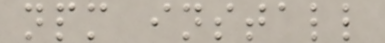npm install
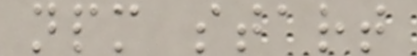npm start
